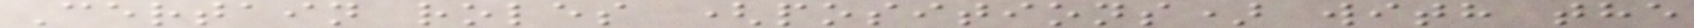Certain roles (positions) with the
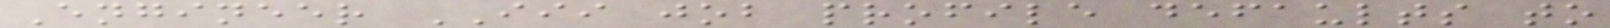Engineer III job profile defaults to
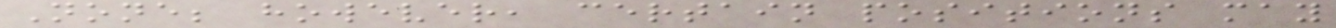None; however, certain positions may
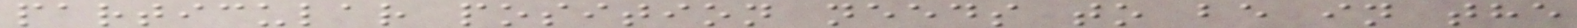particular position needs to be in the
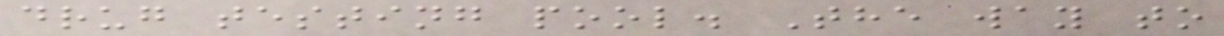drug testing pool. The way to
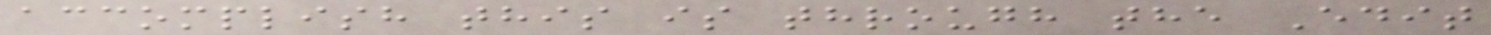accomplish this is through the Edit
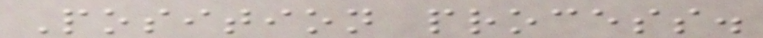Position process.
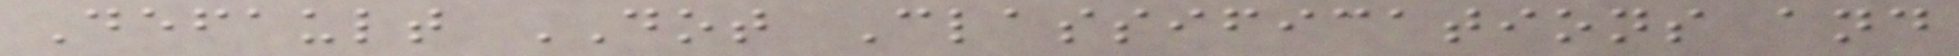Default DOT Classifications and
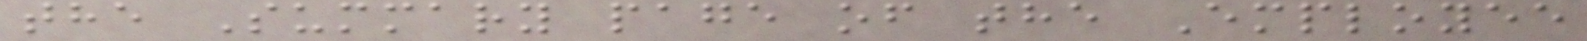the Summary page of the Employee
